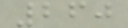260
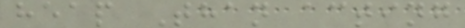heap Than acting
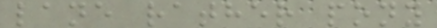lane rather pony
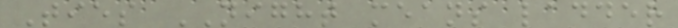Ties NIGHT means ladder
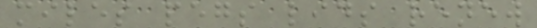miles pegs lids renew
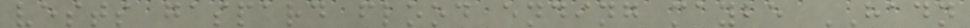vests gaspard flood ending maybe HADN
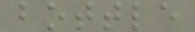bottle
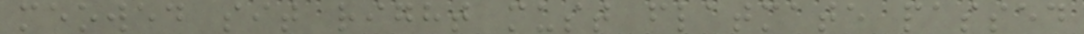meowed sit right must flatmate passed
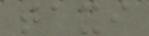taxi
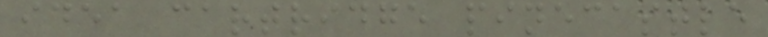idea cartridge pinecastle
